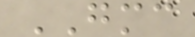GMC
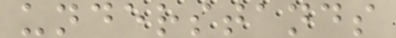understands
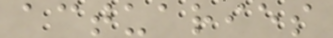actuaries
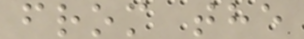from the
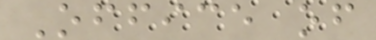Office of
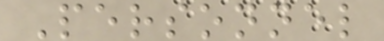Personnel
